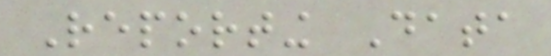Reporting Data
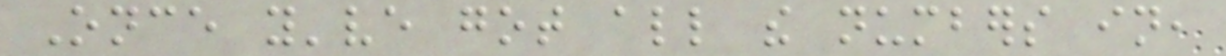Once you've got all the numbers in,
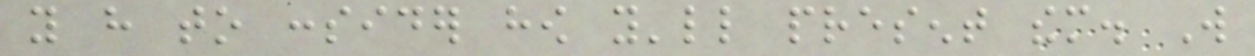you have to consider how you'll present them. Will
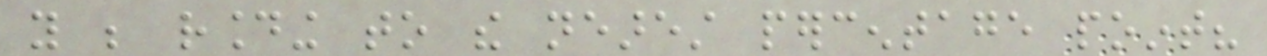you be rounding to the nearest percentage point?
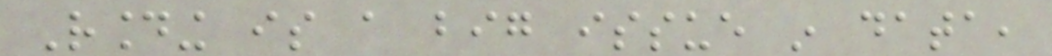Rounding is a big issue in data,
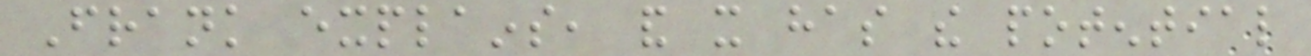Frank explains, and it has the potential
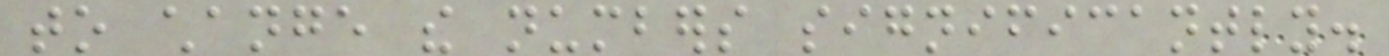to change the numbers significantly.
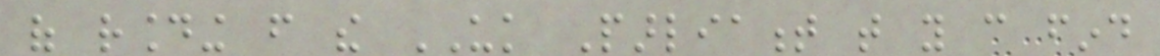of rounding from the UK Parliament that you can find
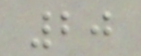20
